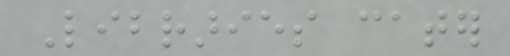Libraries cater
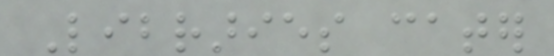Libraries cater
